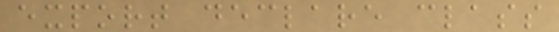export declare class
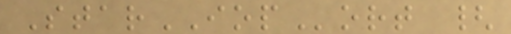StarIOPort {
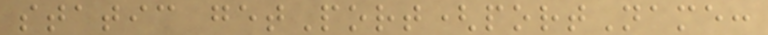static getPort(portName:
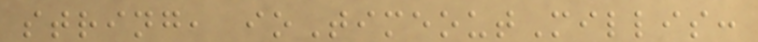string, ioTimeoutMillis:
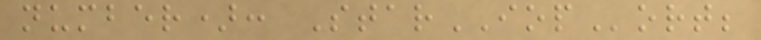number): StarIOPort;
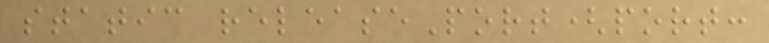static releasePort(port:
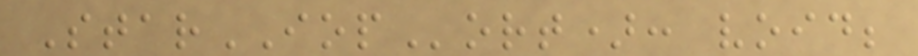StarIOPort): void;
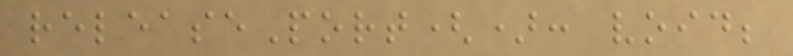releasePort(): void;
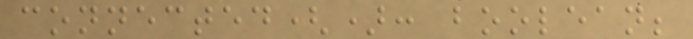connected(): boolean;
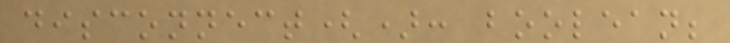disconnect(): boolean;
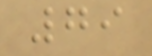79
